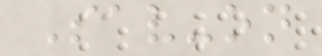Sav-on
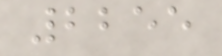2255
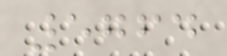5764
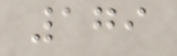179
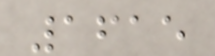1615
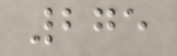275
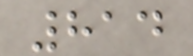814
